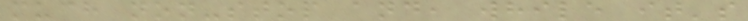much non-stop and, while it's
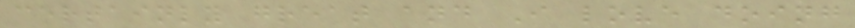certainly great and I love doing
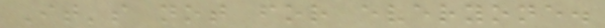It's not for everyone.
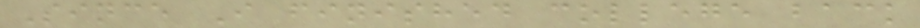Since I finished college back
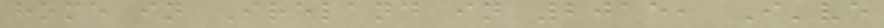home in Ireland in 2015, I've
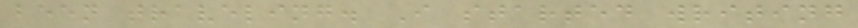been traveling. I started writing
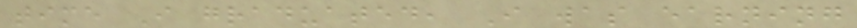time I graduated, I was earning
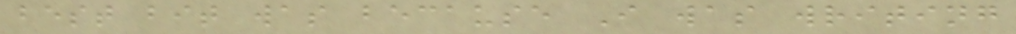best bit was because I was writing
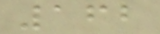162
